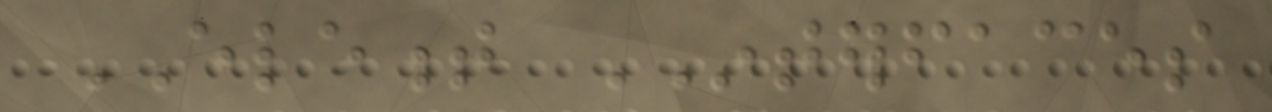ELEMENT INTERFACES
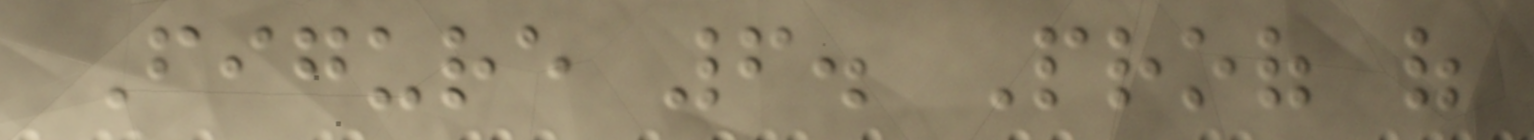Figure 6. Proof of
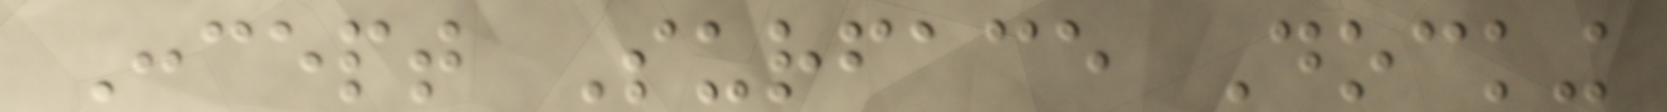Concept Surface Docking
